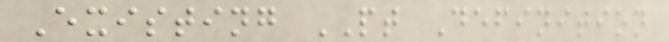Existing PT Definition
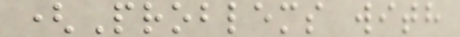(Problems with
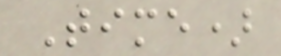Time)
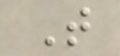T
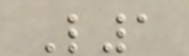L1
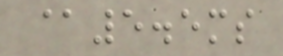@5.5ms
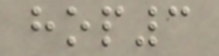hop3
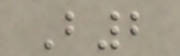B2
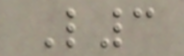L3
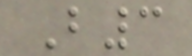B3
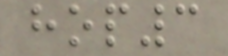hop3
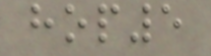hop5
